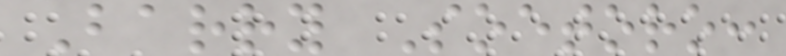Barry Soetoro:
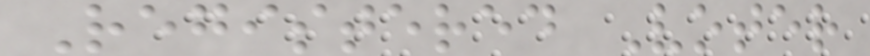Registered Voter
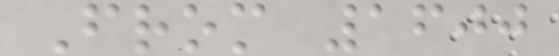From 1600
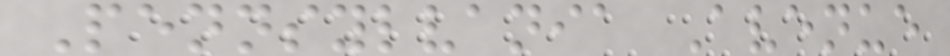Pennsylvania Avenue
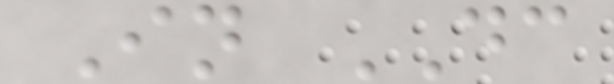In DC
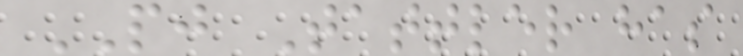PJ Tattler has
